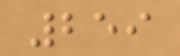259
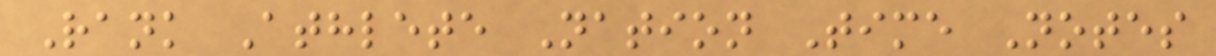Rank Athlete Nation Time Notes
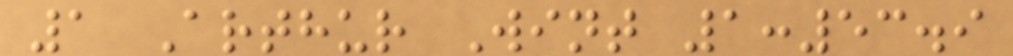1 Arthur Wint 1:53.9
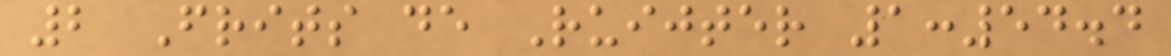2 Frits de Ruijter 1:54.4
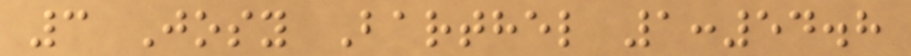3 Josy Barthel 1:54.8
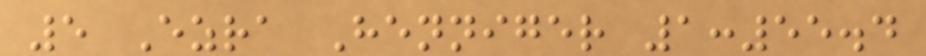5 Ezra Henniger 1:55.4
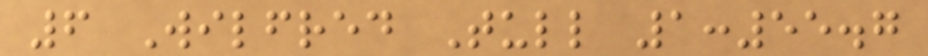6 Wilfred Tull 1:55.7
